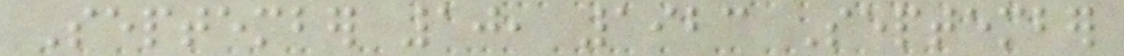September 10, 1923 September
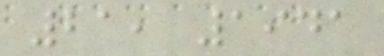21, 1941
